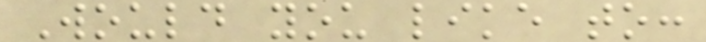Would you like to:
